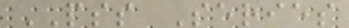PSS Series
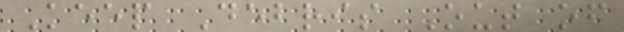Keep Debris Out of
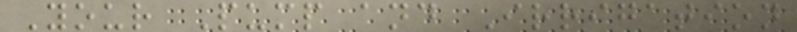Your Pump and Irrigation
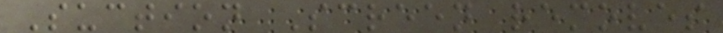Suction Screen removes
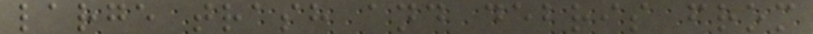large trash and debris from
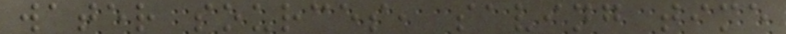water sources, saving time
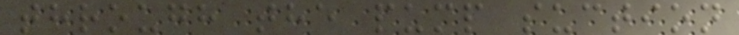through the pump suction
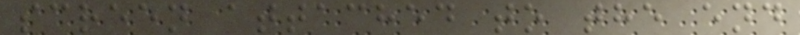screen attached to the end
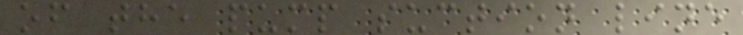of the pump suction line
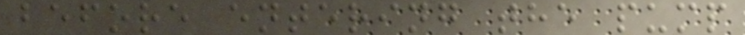before entering the pump
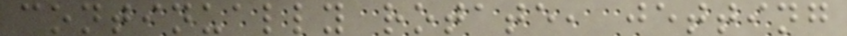continually rotate, jetting
